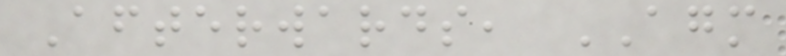Afterwards, AGM
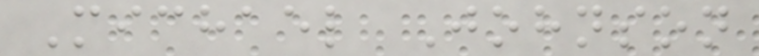Michael Johnson
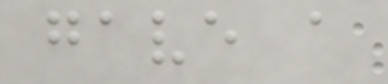gave a
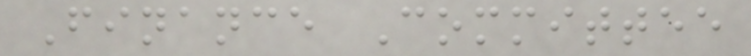Finance Committee
